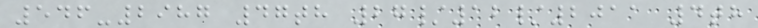546-2987 47th 27/12/2011 4th
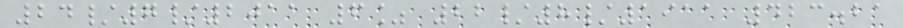24/7/2011 6% 22/8/1911 423.21
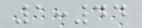1:44
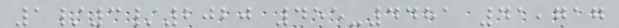1/3/2020 455-4481 41,717
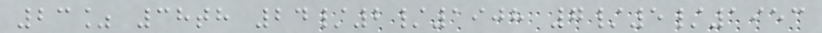23% 38th 24/2/1908 7/5/1953
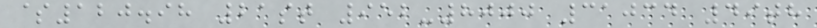$120.98 21st 952-8000 31034 49th
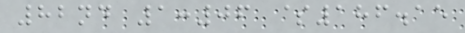82nd 1:06 $186.15
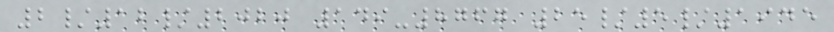2/12/2020 149-8767 25/5/1945
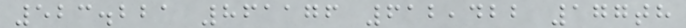523.221 861176 612,422 177th
